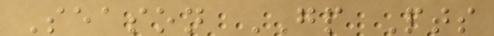Season GP Pts
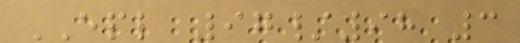EPL 97/98 3
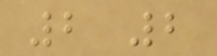2 2
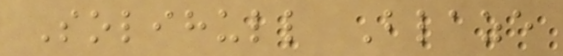Solihull Blaze
